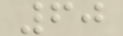60
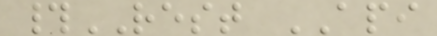#REST API
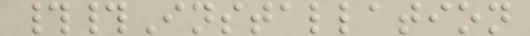##Installation
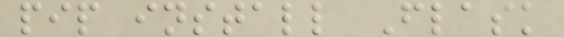pip install Flask
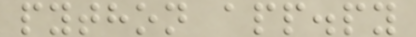python app.py
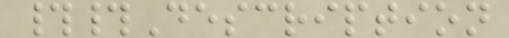##Description
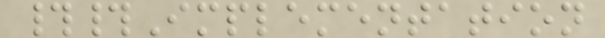##Implementation
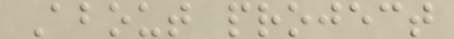About project
